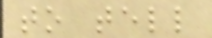to tell
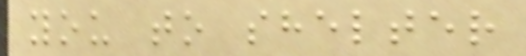you to shelter
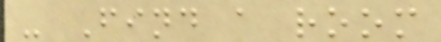- Find a room
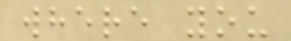where you
